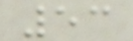53
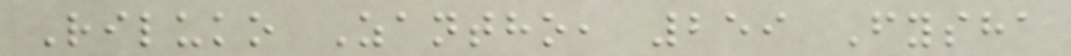Riluko Zantho, 259 Fysha
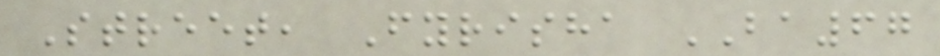Street, Fyrisha BA67
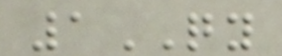1QY
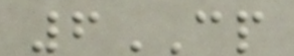6CP
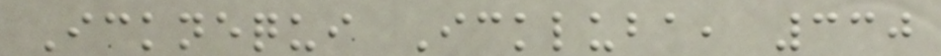Icknequi Ickluba, 330
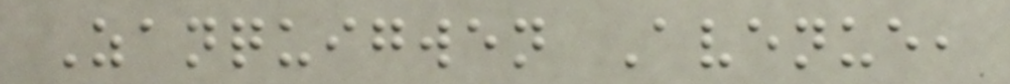Zanquigwen Avenue,
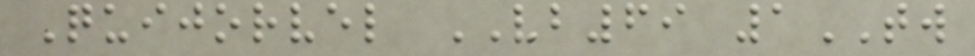Quijorvel VB69 1TW
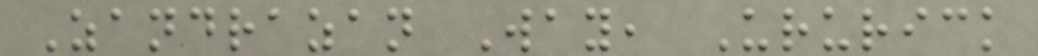Zandrazan Way, Ururick
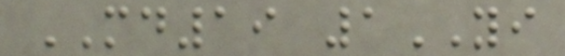MD19 1YI
